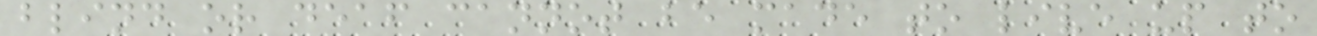blind or deaf cannot be made to live up to
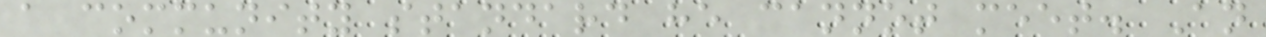a community standard he cannot meet. An
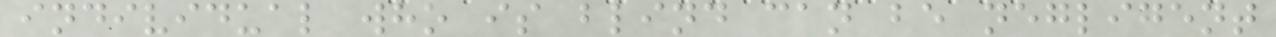individual who is blind can be negligent
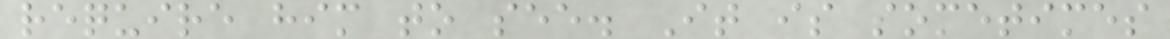require him to see. It is sometimes
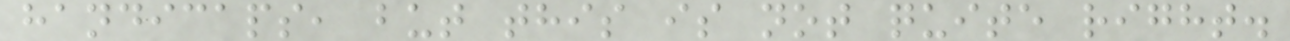handicaps, but this is not quite right.
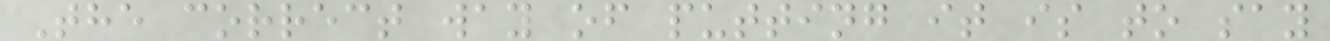The correct way of putting it is to say
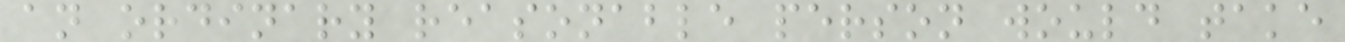an ordinary reasonable person would take
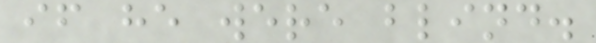if he were blind.
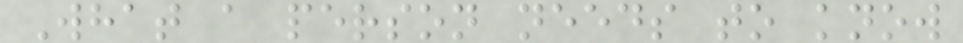What a person needs to know
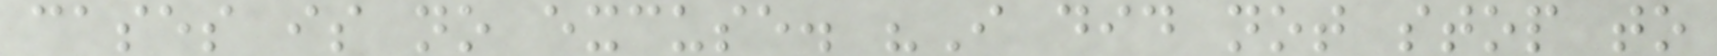cases is no excuse. "I did not stop to
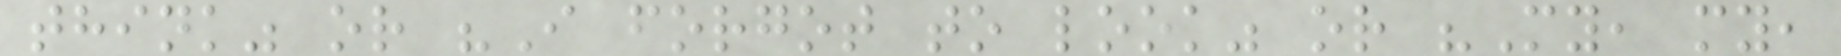think" or "I forgot to look" or "My, my,
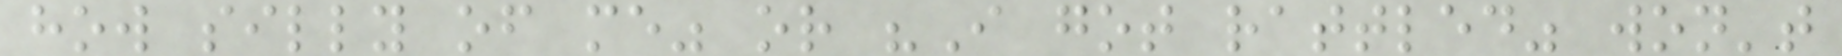how silly of me" or "I got rattled" won't
